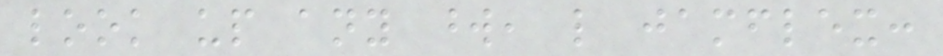look up any word, like jamflex:
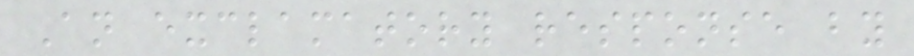An exclamatory response by
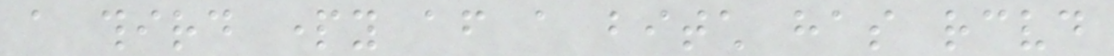a third party after a bitch has received
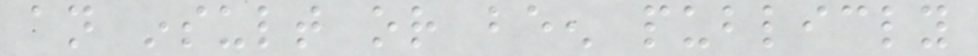an insult or been publicly
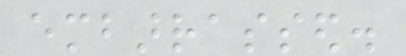embarrassed.
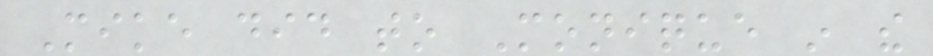Mike did to Monique in the
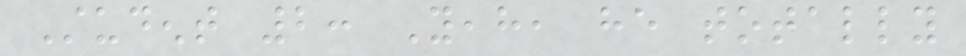Student 2: Yeah, he totally
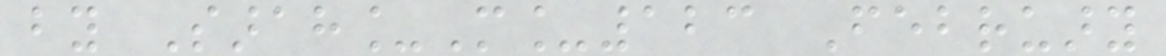by Sarah_M_123 February
